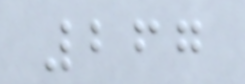267
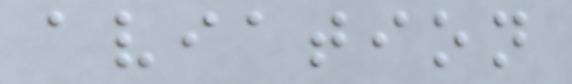aviation
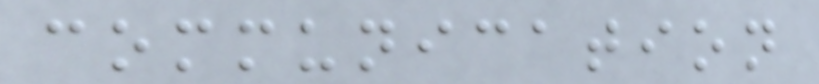communication
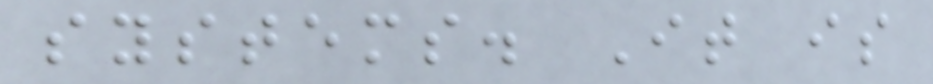systems. It is
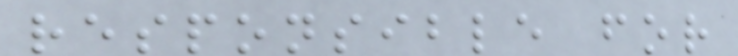responsible for
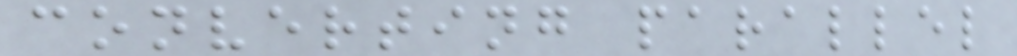converting parallel
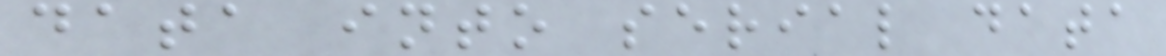data into serial data
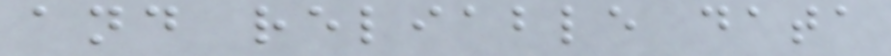and reliable data
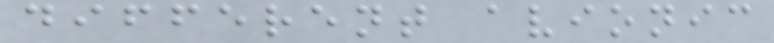different avionic
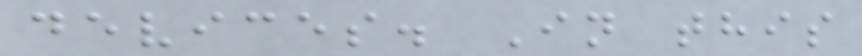devices. In this
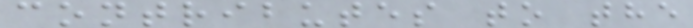contributes to the
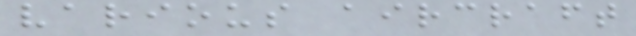various aircraft
